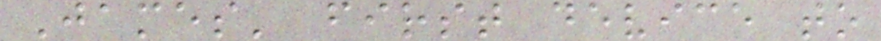James' first device to
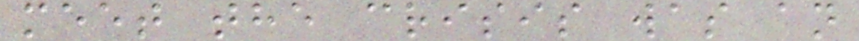meet the crisis was an
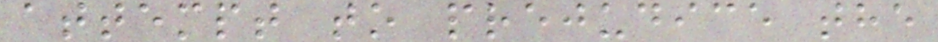attempt to prejudice the
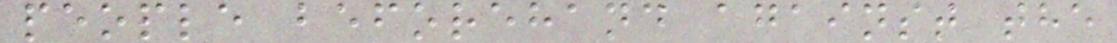people beforehand against the
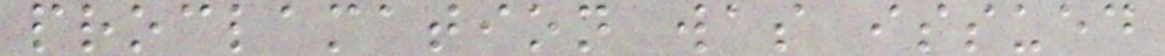proclamation was issued
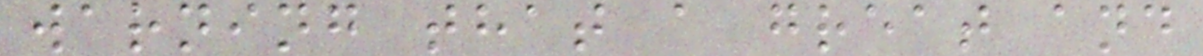warning that a great and
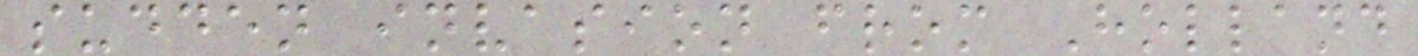sudden invasion from Holland
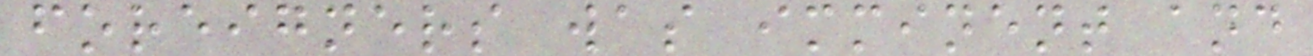foreigners was imminent and
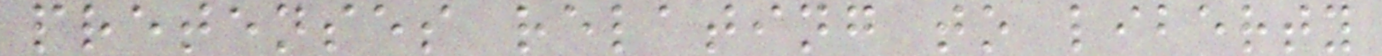pretenses relating to liberty
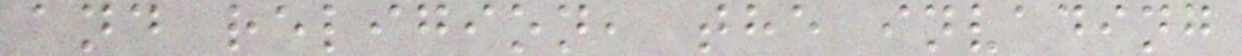and religion, the invading
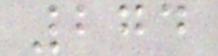274
